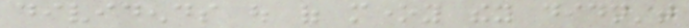dividends out of money they didn't
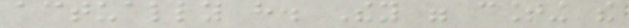actually have. They were counting the
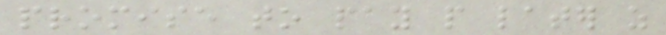promise to pay people later as
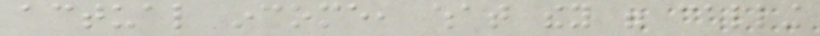actual income, what they were calling
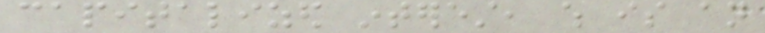capitalized interest, which is an
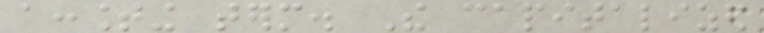accounting term. The capitalized
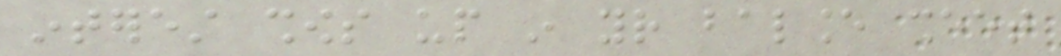interest shows up in your balance sheet
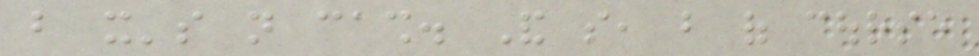but it's not cash. And so, but of course
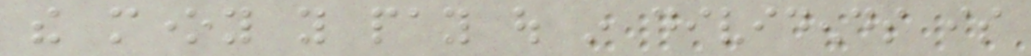the money you pay out in dividends is
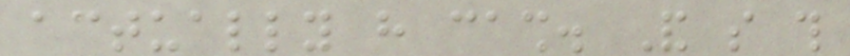actually have cash. And so this
